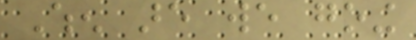When are we going
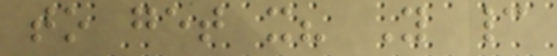to get it? You cannot
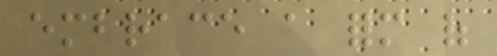embrace a form of
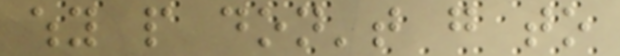why people don't go to
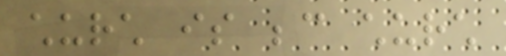church is because church
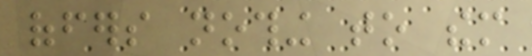offers nothing to them
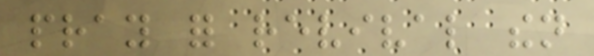pray for revival then
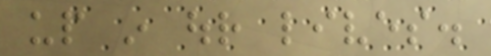up in our lives.
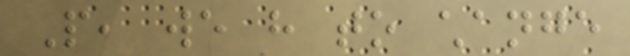People, we have to change
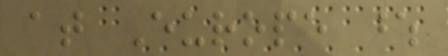at Europe whose
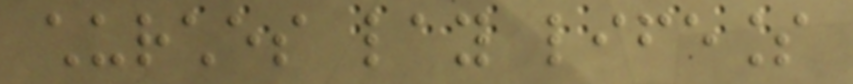churches lay lifeless
